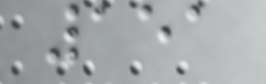151
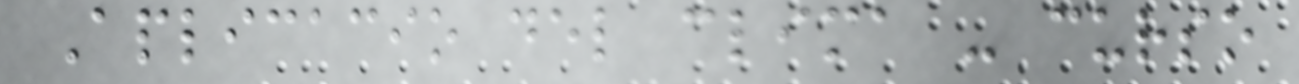Aplicacio del clima - curso
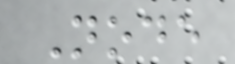Node
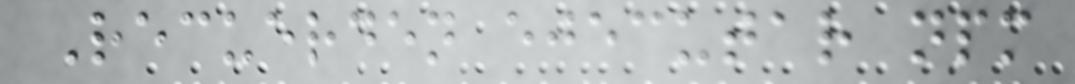Recuerden ejecutar npm
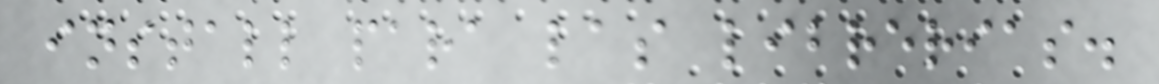install para las librerias.
